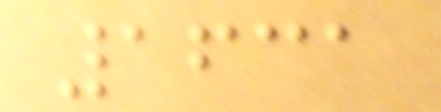1631
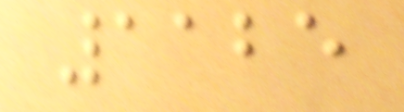1125
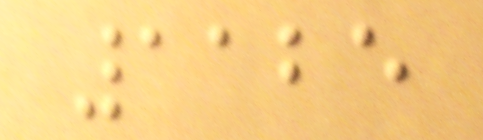1125
